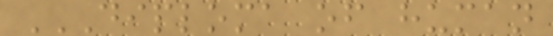DIPLOMA OF HUMAN
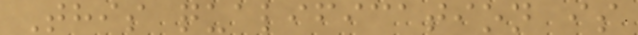This qualification is
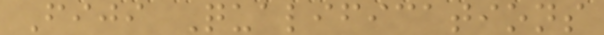Fiji Qualifications
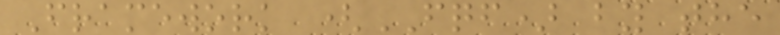Framework (FQF) by the
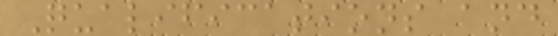Qualifications and
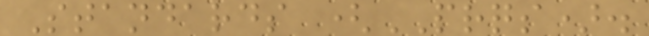Standards (PRQS).
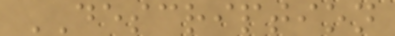DESCRIPTION
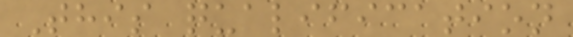This qualification
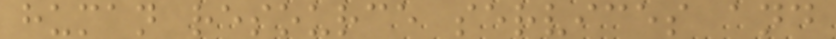human resource services and
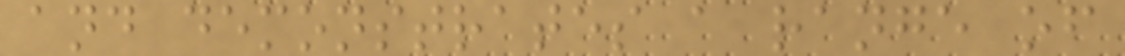and demonstrates a range of
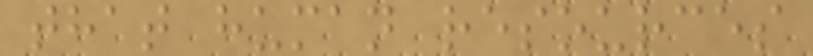that human resources
